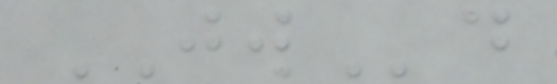JWd
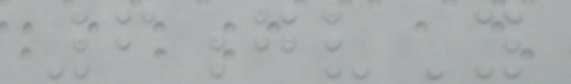6gvY
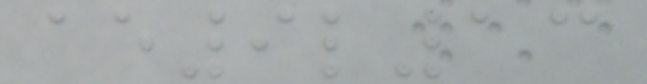ae9l13
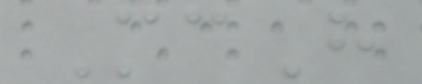McH
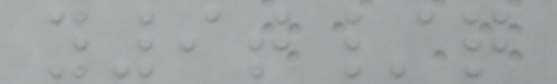y9t/q
